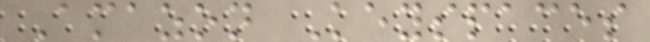Amazon Keyspaces
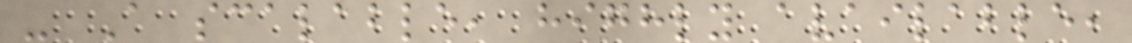- A scalable, highly available,
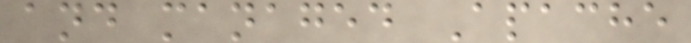and managed Apache
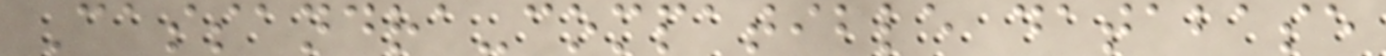Cassandra-compatible database
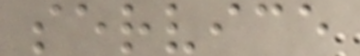service
